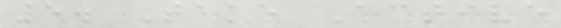5. Take Active
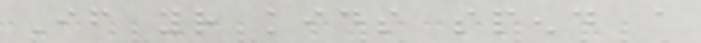If your kids spend a
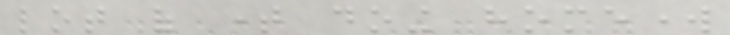lot of time doing homework
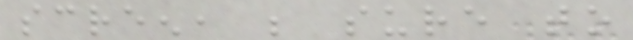screen, be sure to
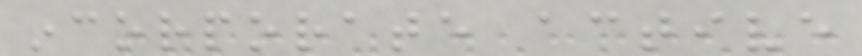incorporate active
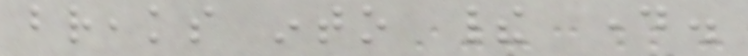breaks into their day.
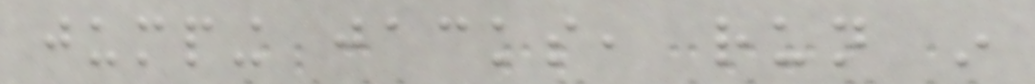jumping jacks, run in
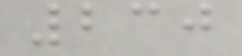230
